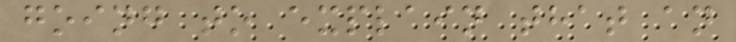going to explain that an
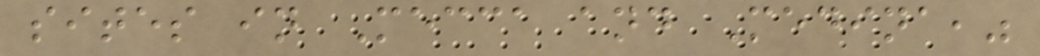sites in Mecca and Medina,"
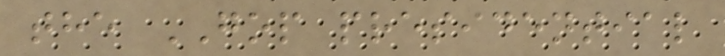the GOP presidential
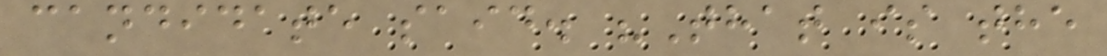candidate said. "That is the
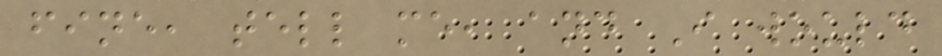fine, tell me, and I would
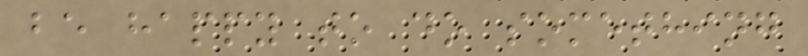be happy to do something
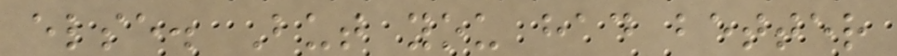else. But you had better
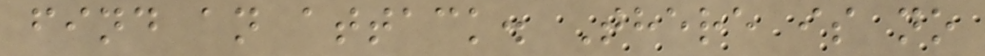find an attack. There is no
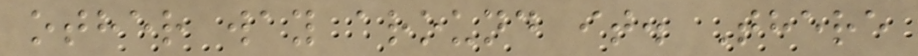other way around it. There
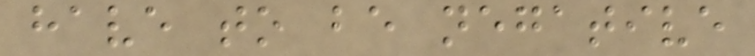have to be negative
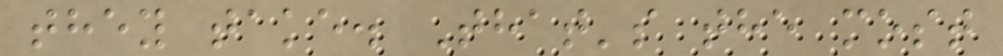they take. That's the most
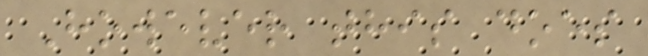However this does
